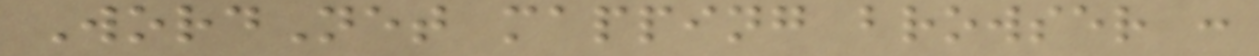WordNet mapping browser :
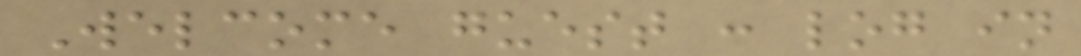Welcome guest : log in
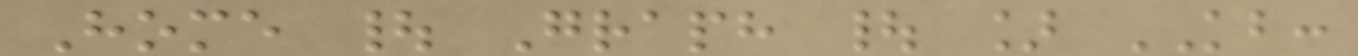Home | Graph | ] KB:
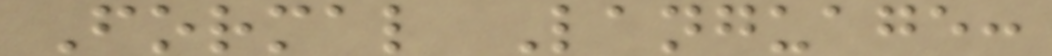Formal Language:
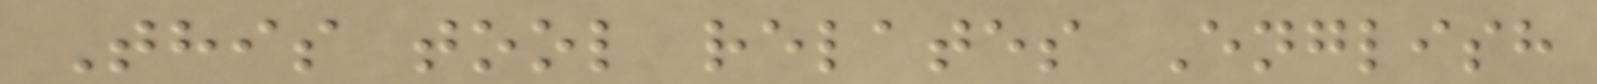This tool relates English
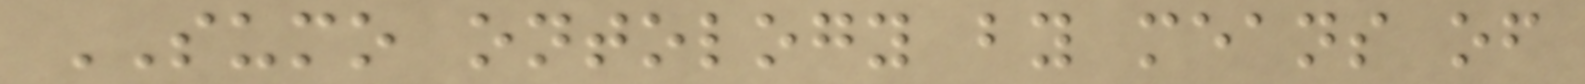SUMO ontology by means of
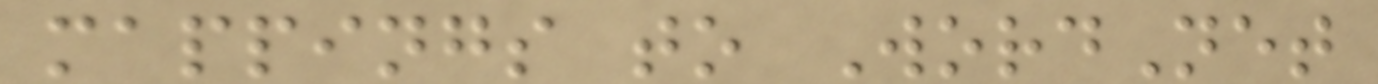mappings to WordNet
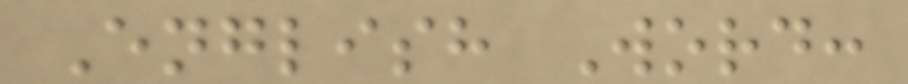English Word:
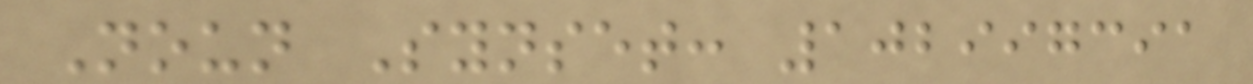Noun Synset: 102997391
